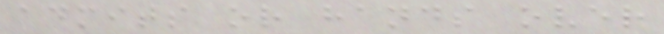admits or hands over
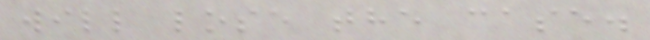will lose the case.
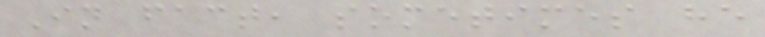In fact, sometimes he
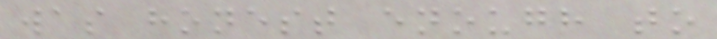was honest enough to
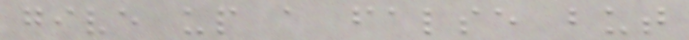give up a false but
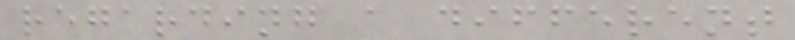regarding a different
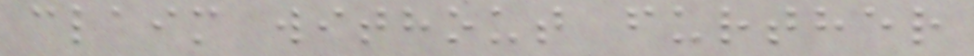claim without further
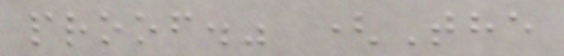proof." (The
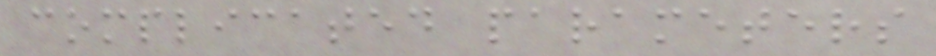complicated parameters
